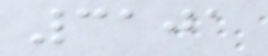3101
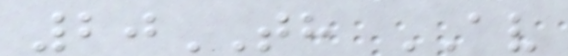20TH AV
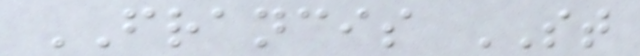FRANCIS ST
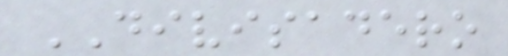DIVISADERO
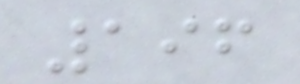196
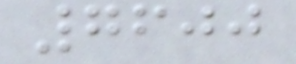7600
